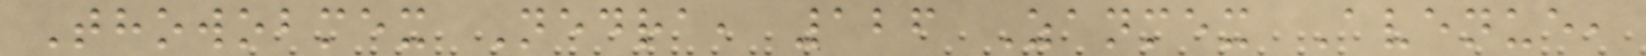Thowobmex Nedra, 126 Zanmex Avenue,
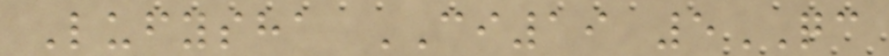Lufysha CI19 5QC
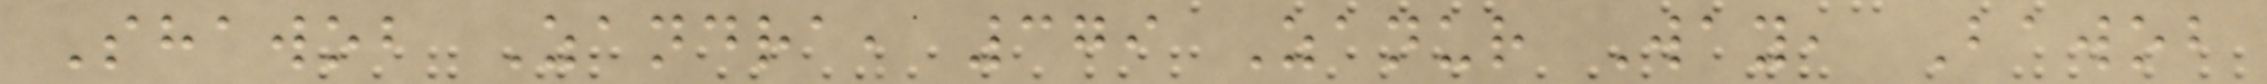Shawob Zandra, 379 Zanur Way, Bawob
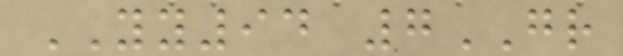YY94 7GR
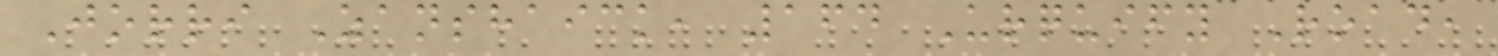Jorri Zanshaick, 164 Urquify Road,
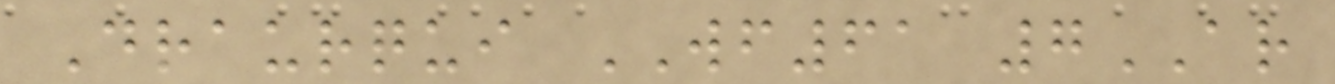Draurqui WF61 7AR
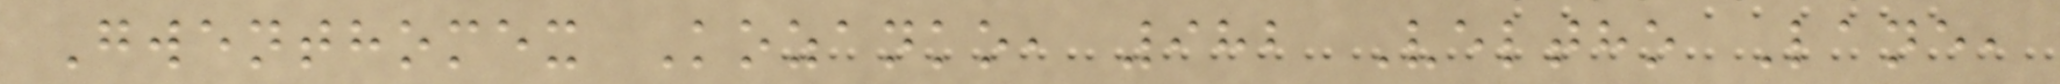Gwenthomex Kozanko, 982 Veltho Lane,
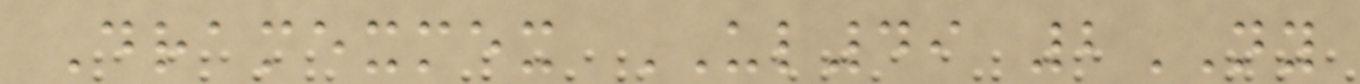Dramexmex UL49 2NY
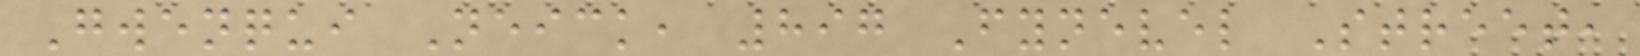Gwenqui Neick, 897 Fynevel Street,
